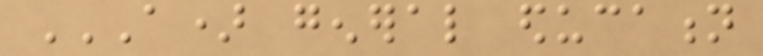A) GENERAL EDUCATION
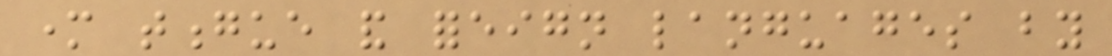mother tongue and foreign languages by
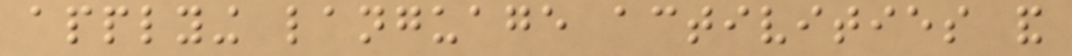applying language activities and
